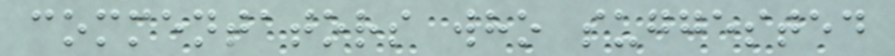commentators who suggested
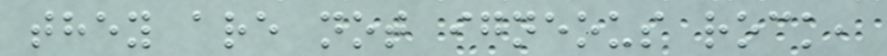they are not igneous rock,
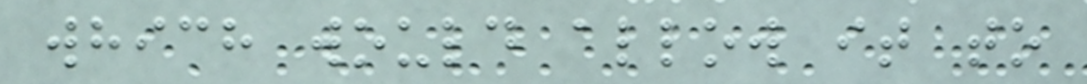which would allow it to
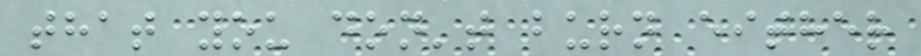that you don't burn either
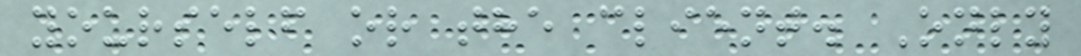yourself or the client. Only
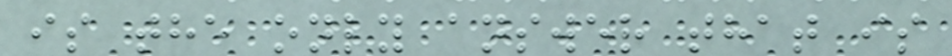is the only answer that is
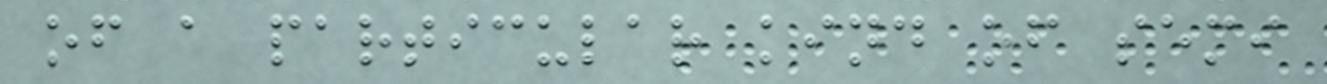of a particular kind of semi
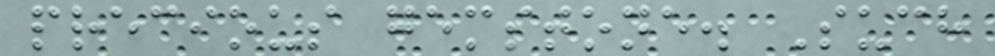precious gemstone. Such
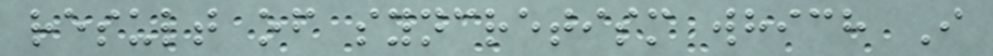result of syncretism which I
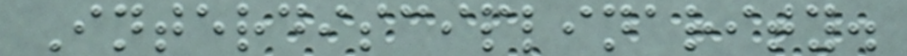Interdisciplinarity.
